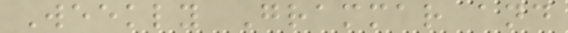Weekly Grammar and
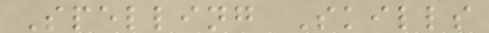Spelling Skills
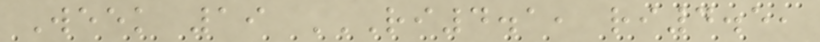Week 19 RI4.1, RI4.5,
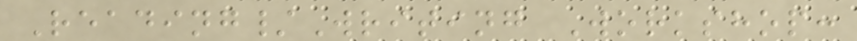Reading/Writing Workshop:
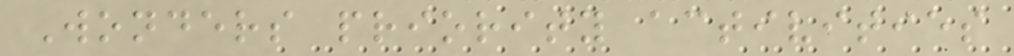Wonders priority activities
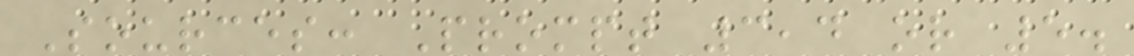Sources: Prompt 3,4 or 5.
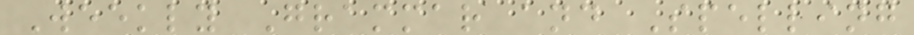Weekly Grammar and Spelling
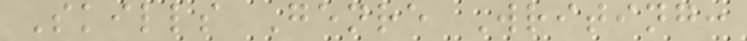Skills Genre Writing:
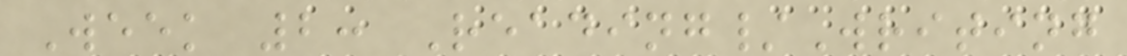Week 2: Reading/Writing
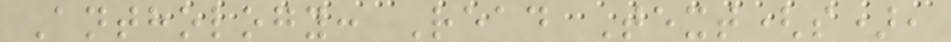Anthology: Read Text(s),
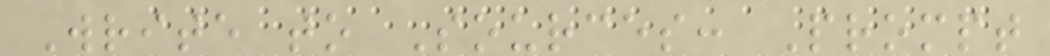Write to Sources: Prompt
